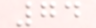74
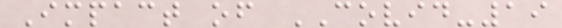Impact of COVID-19
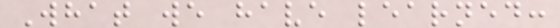What we have learned:
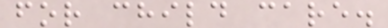for child care.
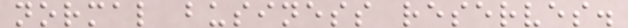normal business reserves.
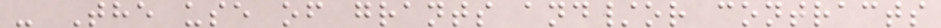- The use of grants and/or contracts
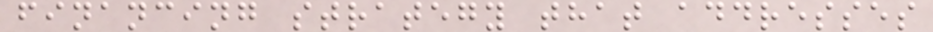financing strategy that addresses
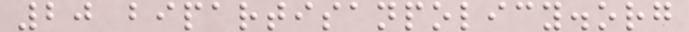20 bipartisanpolicy.org
